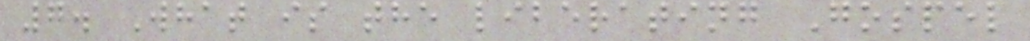7. What is the liberating Gospel
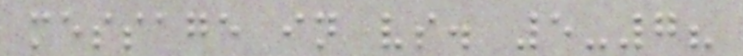message in vs. 5-7?
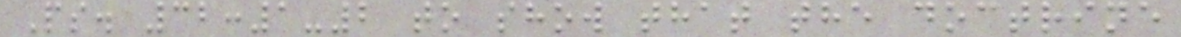Ps. 32:1-2 to show that the doctrine
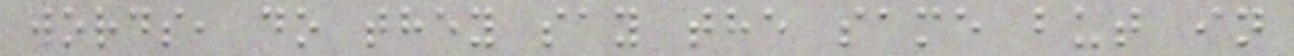words, do they say the same but in
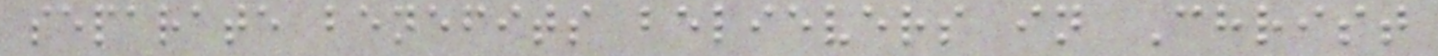separate benefits believers in Christ
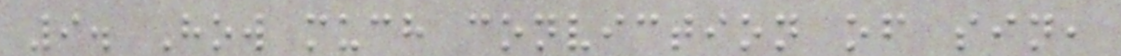9. How much conviction of sin,
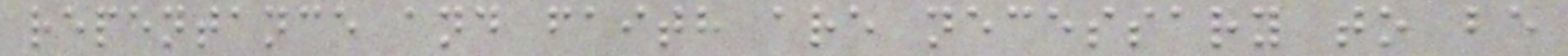repentance and faith are necessary to be
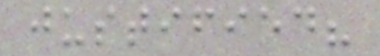justified?
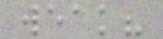weak?
